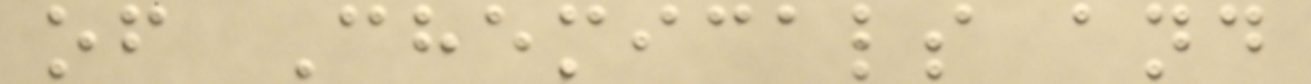of Chemicals and
